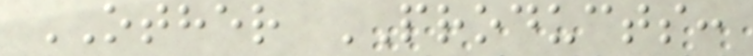OTHER PRODUCTS:
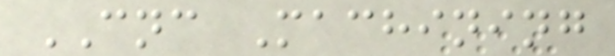CNC Machining
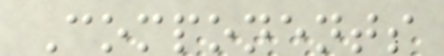Components
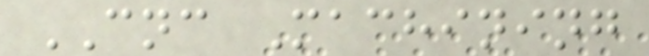CNC Machining
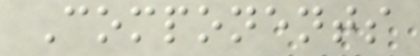Components
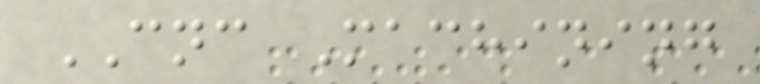CNC Machining
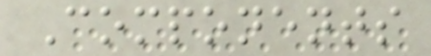Components
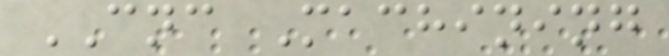CNC Machining
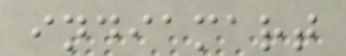indiamart
